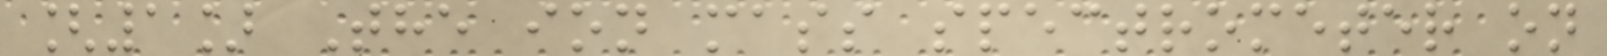[1] The ion mass spectrometer on
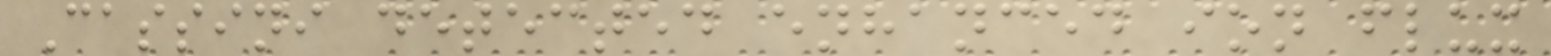Cassini detected enhanced ion flux
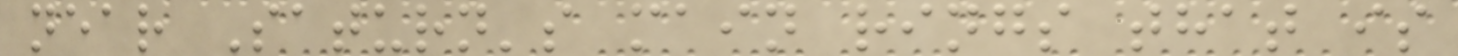near Saturn's main rings that is
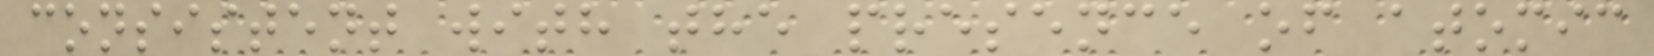consistent with the presence of atomic
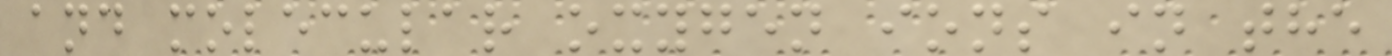and molecular oxygen ions in the
